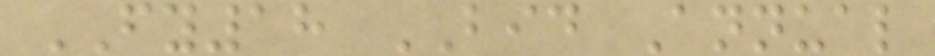FY18 BID Annual
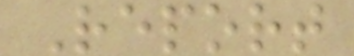Report
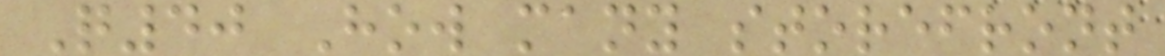Q40 How many storefront
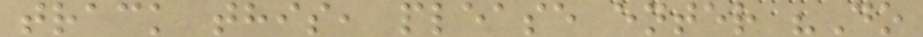track this, please enter "Do
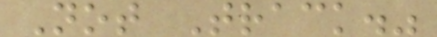Not Track."
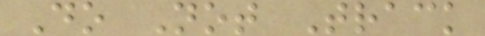Do Not Track
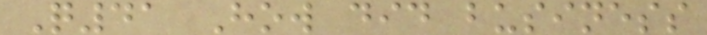Q41 How did business
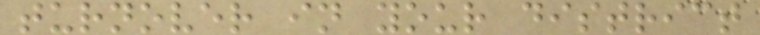turnover in your district
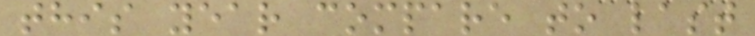this year compare to last
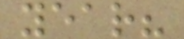year?
